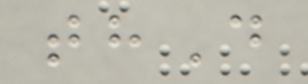thD
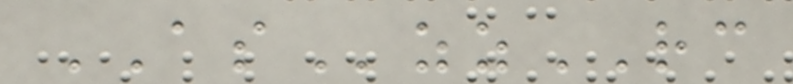ASzzRC
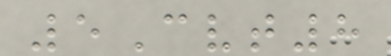5Cvt8
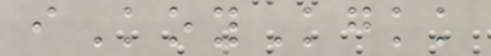iKoyKgkk
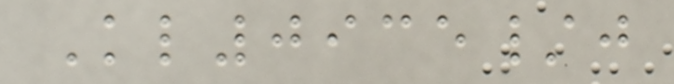Kl0935/j
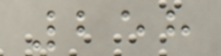258
